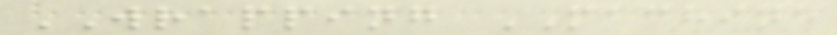WRAPPING MACHINE
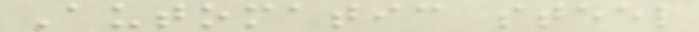Automatic steel
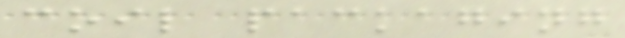coil packaging
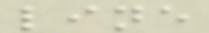line
